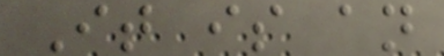It is an
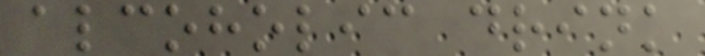alcoholic drink
